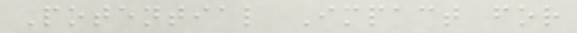Potential Impact for
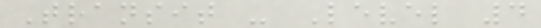Transit - Level 4
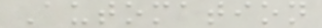Automation
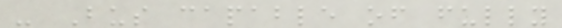- Bus capable of fully
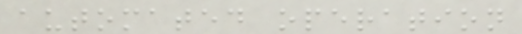automated operation
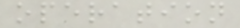operation
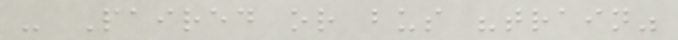- Paired or bus "train"
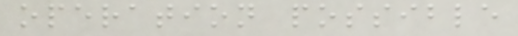operation possible
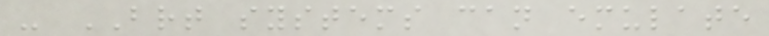- BRT systems can emulate
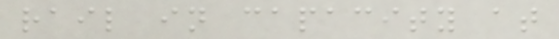rail in capacity at
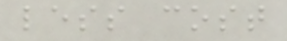less cost
